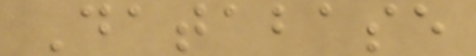Database
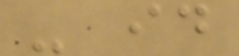- id
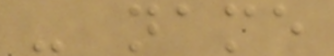- name
